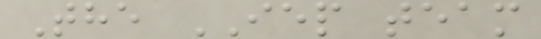The IEP team
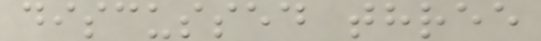discussed three
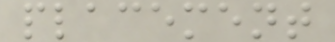placement
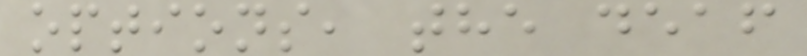options, the deaf
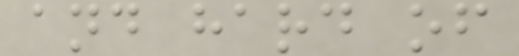and hard of
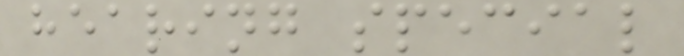hearing special
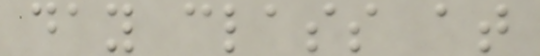day class at
